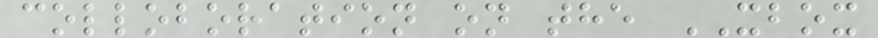colloboration on the XBOX
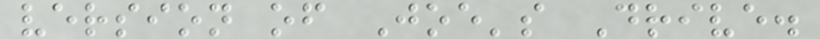version of Joe's Drive.
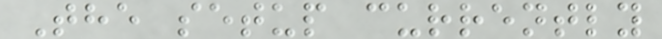The setup currently
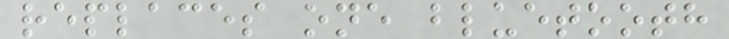replaces one bluetooth
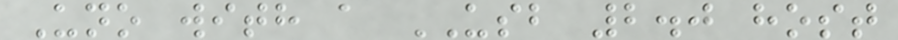Uno with a USB 2.0 host
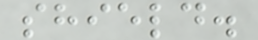shield.
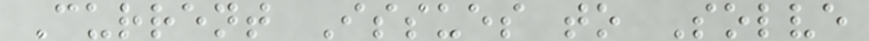Current Issues to Solve
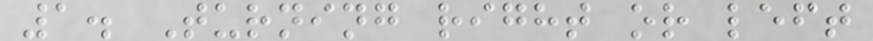1. Turning right or left
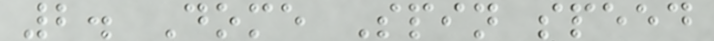2. Dome Spin speed
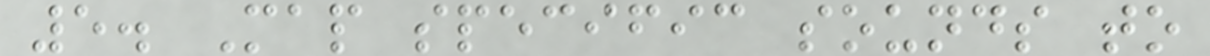5. Map specific sounds to
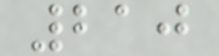210
